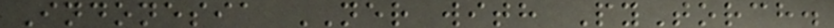Indonesia NER with PyTorch.
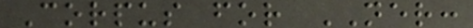Corpus for NER:
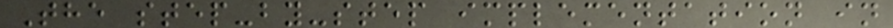The step-by-step implementation in
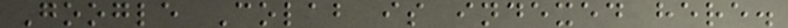Google Colab is indexed here.
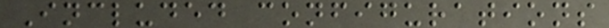Included configurations
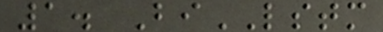1. BiLSTM
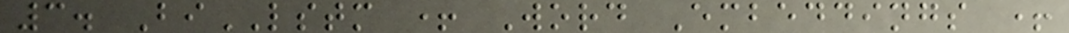3. BiLSTM + Word Embeddings +
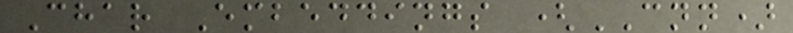Char Embeddings (CNN)
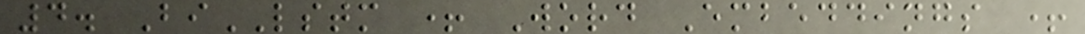4. BiLSTM + Word Embeddings +
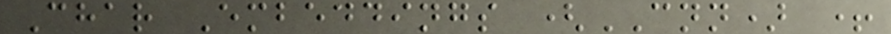Char Embeddings (CNN) +
